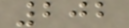202
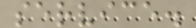service.
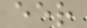eer
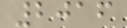2016
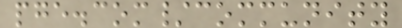pge.com/community
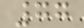77
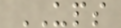UPS
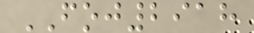FOJ2918
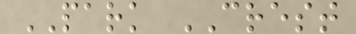PARK CREST
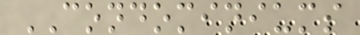CONDOMINIUMS
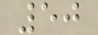50
